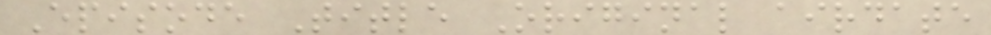Episode Title Original airdate
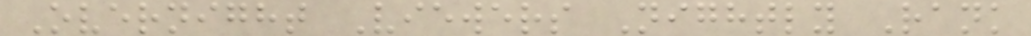Overnight Viewers Nightly Rank
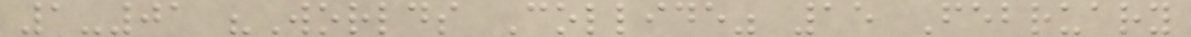1-01 "Worlds Collide" 15 February
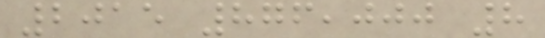2015 876,000 8
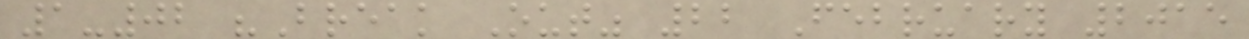1-02 "Break Out" 22 February 2015
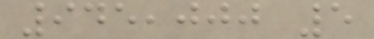945,000 5
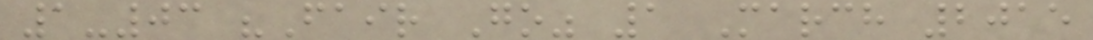1-03 "Fair Go" 1 March 2015
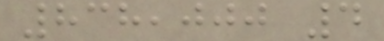838,000 4
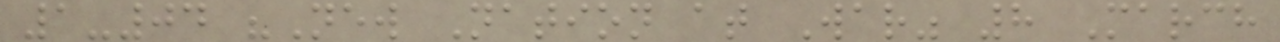1-04 "New Nation at War" 8 March
